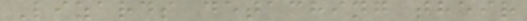Lizards detaching their
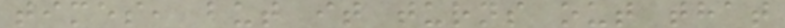times, but it turns out that
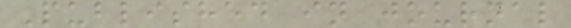Published in journal
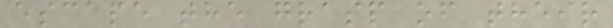escape the grasp of their
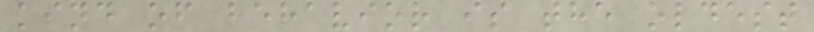kind of behavior is the oldest
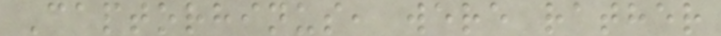Captorhinus, were rather
